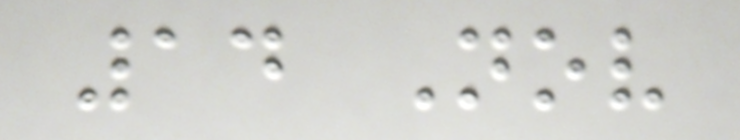14 Nov
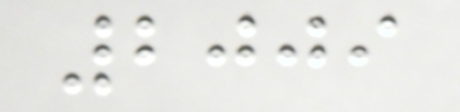2009
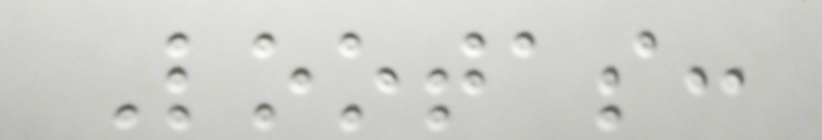Lootas:
